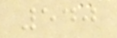540
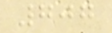707
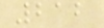212
